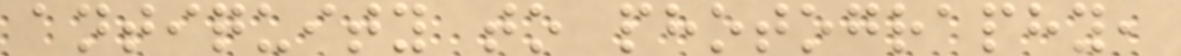antiquity to photography,
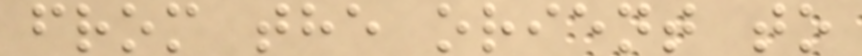from the orient to
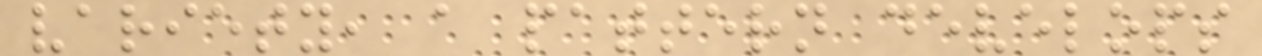variety, a pattern develops
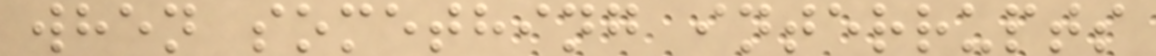when something interrupts
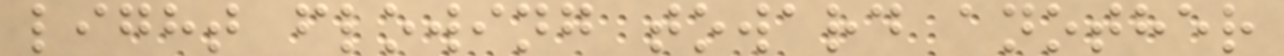light flowing toward another
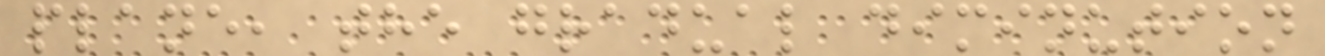plane, the gradual diminution
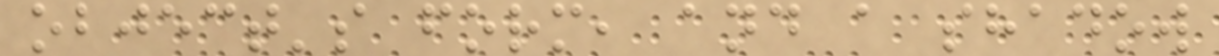object's form, and a shadow
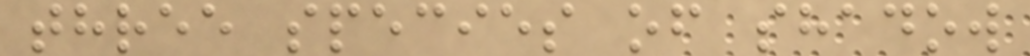three species of shadow
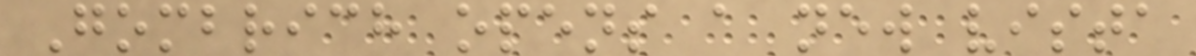Gombrich opens a new vista
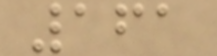161
